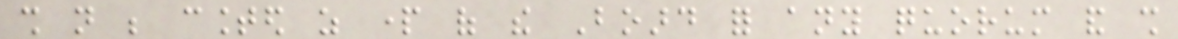shall not be counted as part of the Board for any quorum and shall
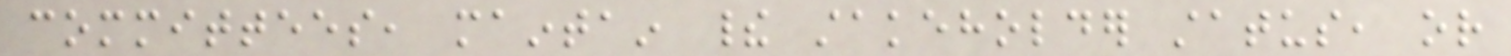committees, maintain their stakeholder status, or
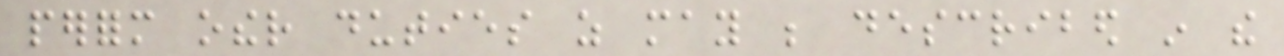perform other duties as may be described in the
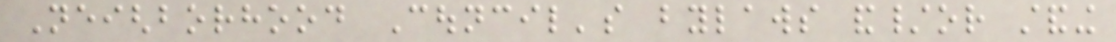Neighborhood Council's bylaws and/or standing
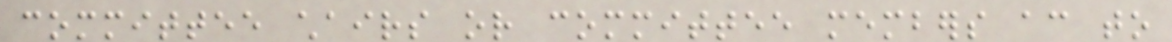committee chairs or committee members according to
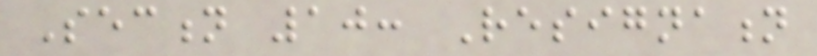Section 10: Resignation
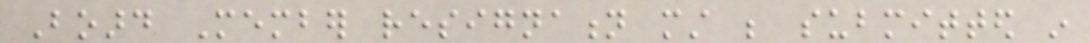Board Member resignation must be submitted in
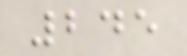245
